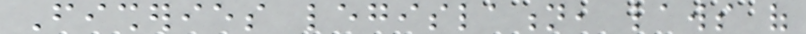Fisheries legislation, laws of
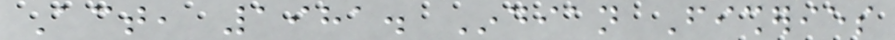Act, 1981. Indian Fisheries
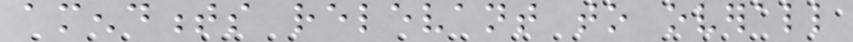amendments relevant to overall
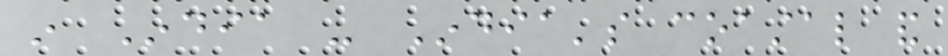in India - India's coastal and
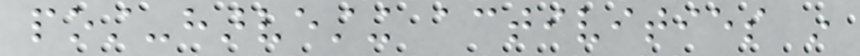post-harvesting activities in
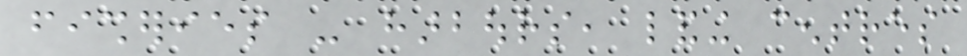fisheries - harbours, landing centres
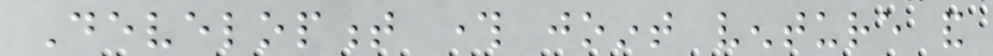Development through joint venture and
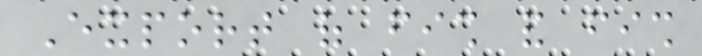Export of fish and fish
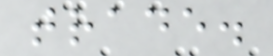trade.
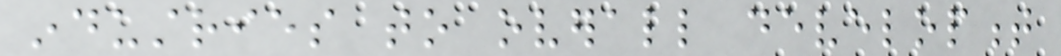industries to overall development
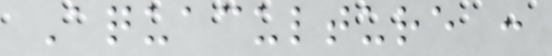Aquaculture :
